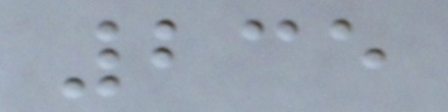235
